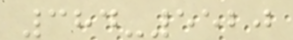384-5520
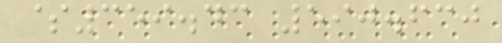$359.43 590.630
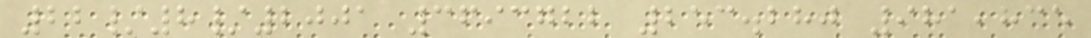22/8/2001 3693722 253.280 981,835
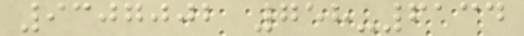9307002 758-6134
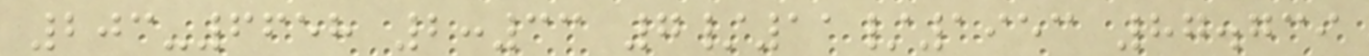203-6658 2:33 7/11/1953 87.739
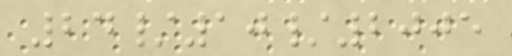24/10/2005
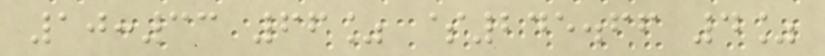10:33 66% $245.66 4%
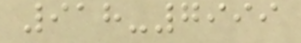918-7999
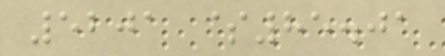5201 $85.01
